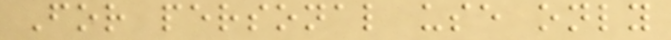For personal use only
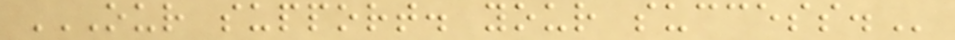OUR SUPPORT. YOUR SUCCESS.
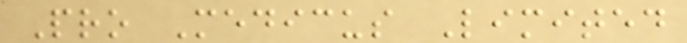Pro Medicus Limited
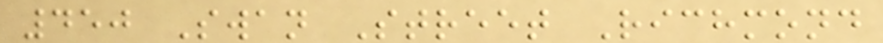450 Swan Street Richmond
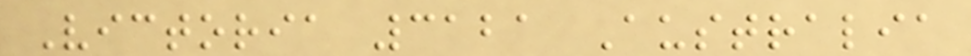Victoria 3121 Australia
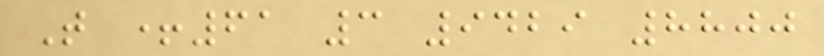T +61 3 9429 8800
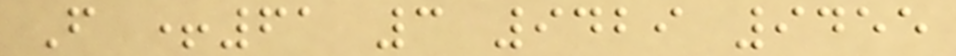F +61 3 9429 9455
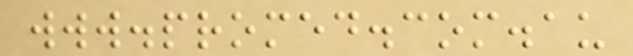www.promed.com.au
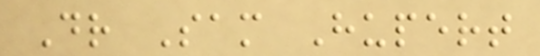Dr Sam Hupert
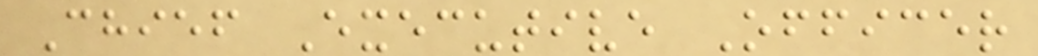Chief Executive Officer
